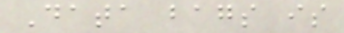Data bags is
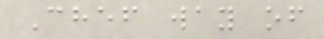Chef way of
